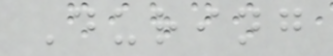During
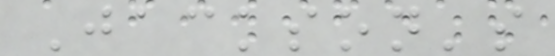Jackson's
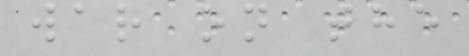war on the
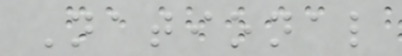National
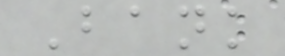Bank
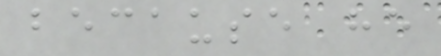because he
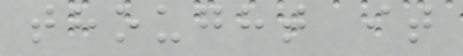thought it
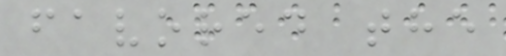favored the
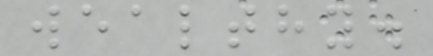wealthy.
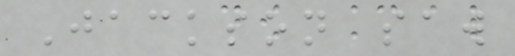Jackson saw
